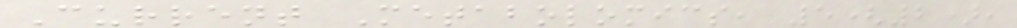Current Metabolomics, 5(2),
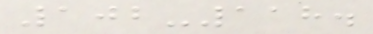102-118.
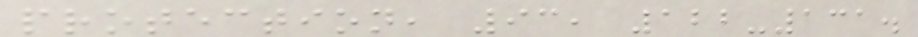protection, 93, 122-131.
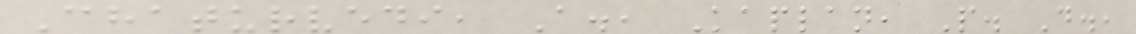Chaturvedi, A., Kaplan, P. D.,
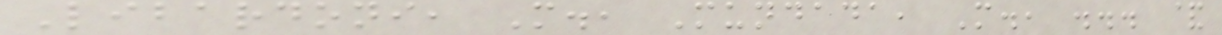Libardoni, M., Mundada, M., ... &
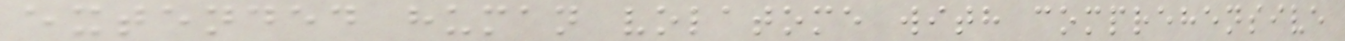extended human volatome with comprehensive
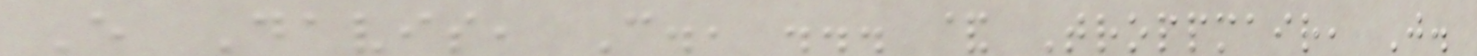E Davis, C., ... & Troppmair, J.
